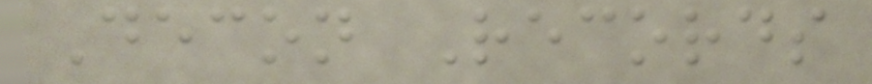Decon Records
